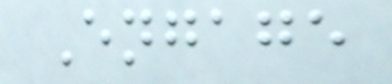Engage
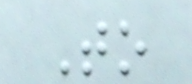To
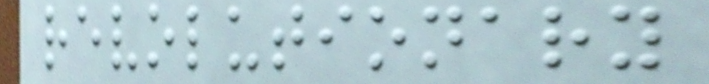revolutionary
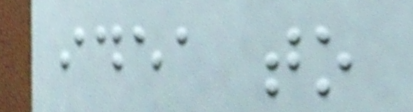idea to
